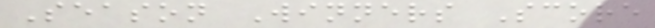Season Winners Score
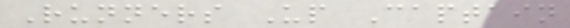Runners Up Captain
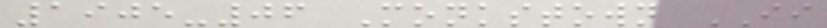1905-06 Monkstown II
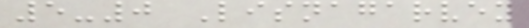5-0 Lisnagarvey
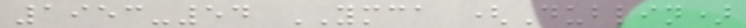1953-54 YMCA (Dublin)
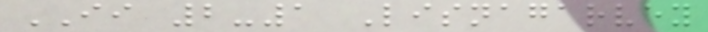II 2-1 Lisnagarvey
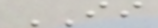II
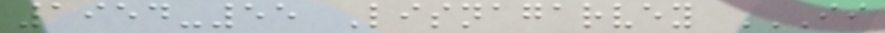1954-55 Lisnagarvey II
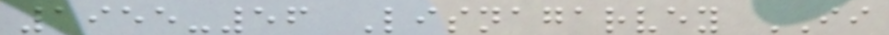1955-56 Lisnagarvey II
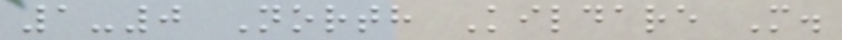1-0 North Kildare M.
